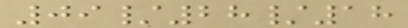09/28/18
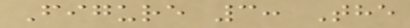Figure 3: The
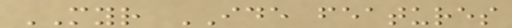MYR IDE features
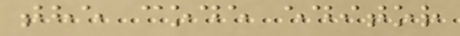the code editor
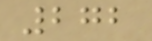272
